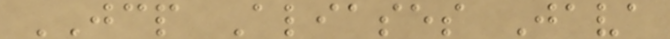JCP Aliases Java
